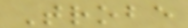Trobe
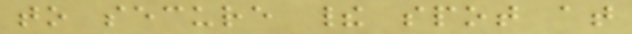to secure their spot at
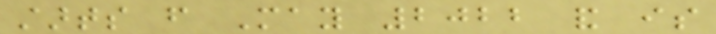starts from May 2022 and is
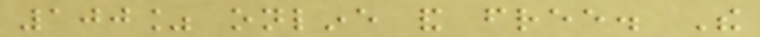100% online and free. The
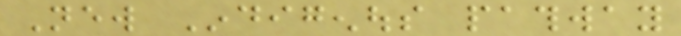New Indigenous pathway
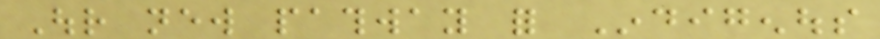Our new pathway for Indigenous
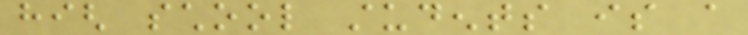high school students is a
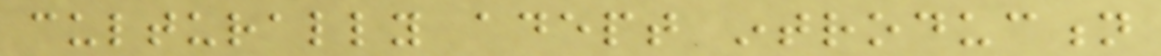culturally adept introduction
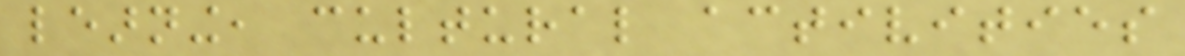learning, cultural activities
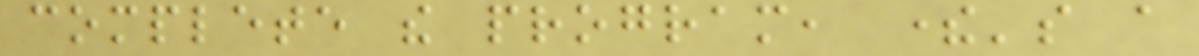complete the program, there's a
